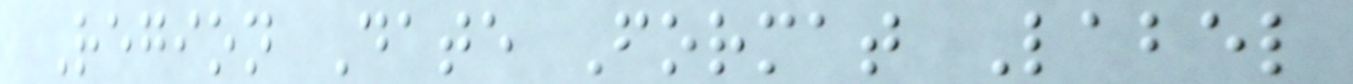Region Date Format Label
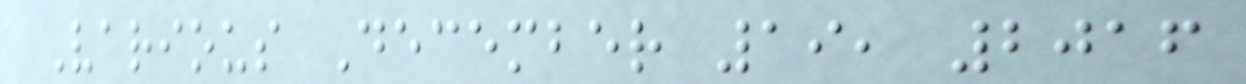Various December 19, 2016
